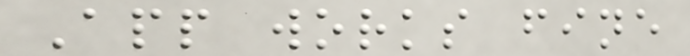App works fine
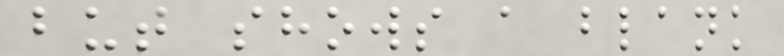but shows a blank
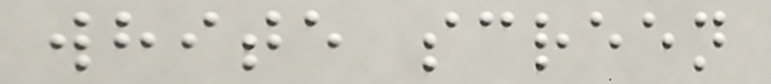white screen
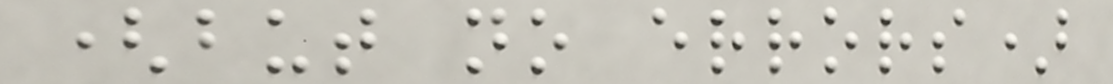(but no errors)
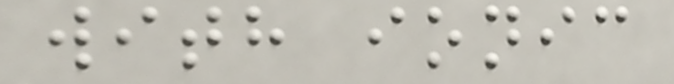with ionic
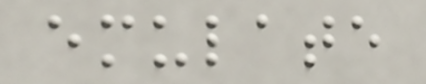emulate
